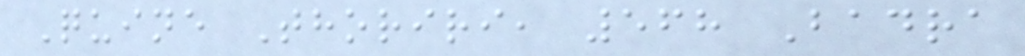Quine Thoriri, 568 Badra
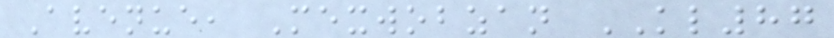Avenue, Mexwobzan KL87
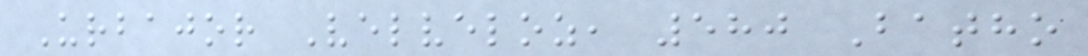Urbajor Velveloz, 580 Batho
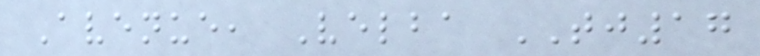Avenue, Velba TJ17
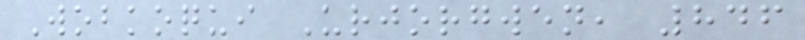Wobkoqui Urjorgwen, 846
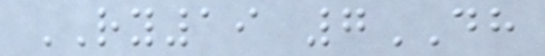RY19 7DH
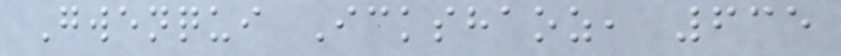Gwenqui Ickshaoz, 635
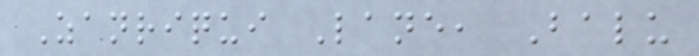Zanriqui Lane, Balu
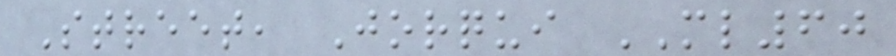Street, Jorqui ML60
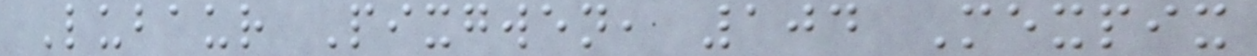Lubaur Pixgwen, 104 Mexpix
